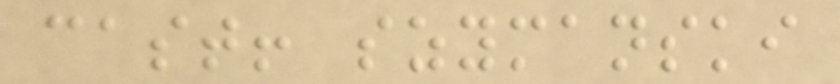cast! szymanski
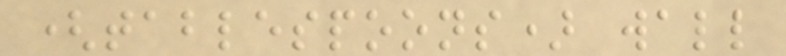(tablespoons) wall
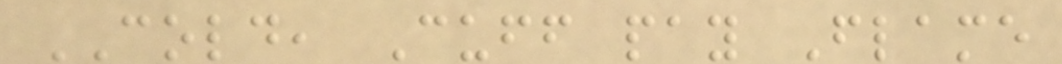COLD, Cuff pay Flame
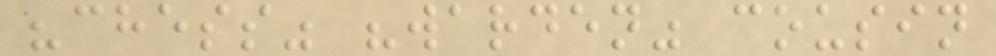"chess" "warden" cousin
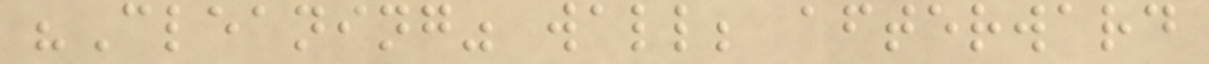"Cleaning" wall; afterward
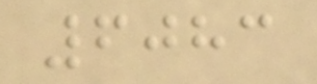6083
